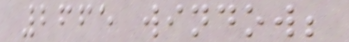2665 window;
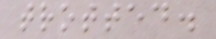trotted.
